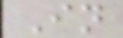In
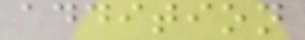addition
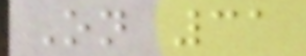On 31
